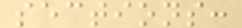sections:
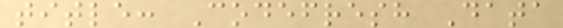title: Codefresh Data
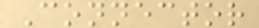Connector
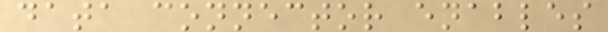data connector enables
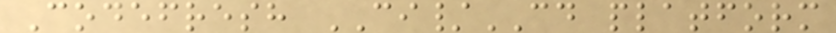Codefresh CI/CD platform
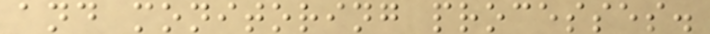and monitoring processes.
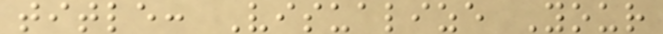title: Visualize Your
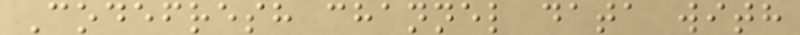Codefresh channel data with
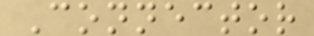Connector
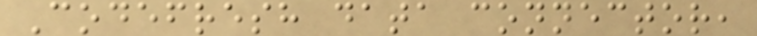Codefresh data connector,
